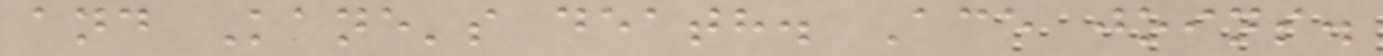and Kane's death. Ace joins.
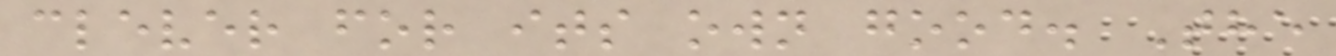clever for its own good. The
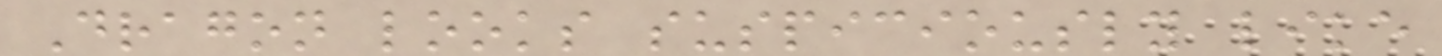Dragon looks suspiciously like
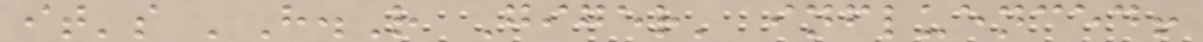it's 'H.R Giger' influenced!
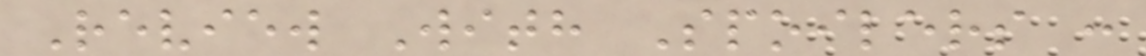Review With Spoilers :
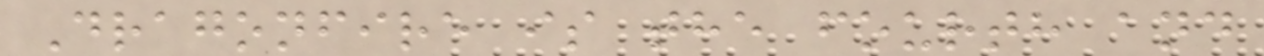Dragonfire is the fourth and
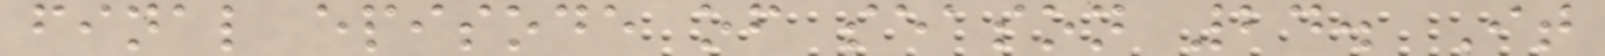final episode of season 24. It
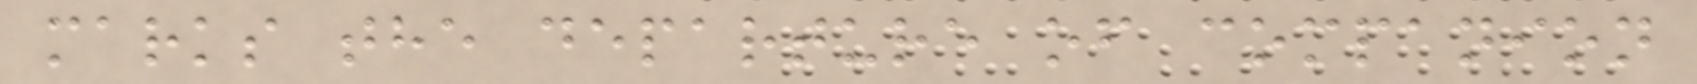marks the departure of companion
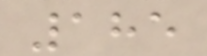185
